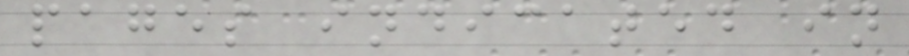pages indicated in
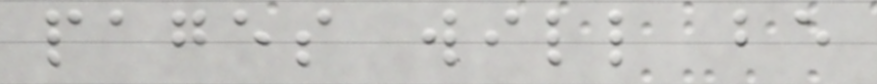pages will be
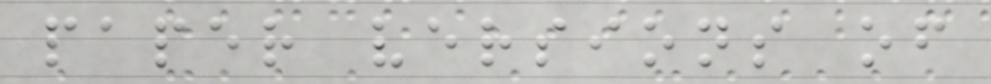paper versions of
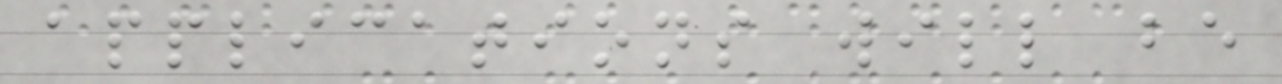applications will be
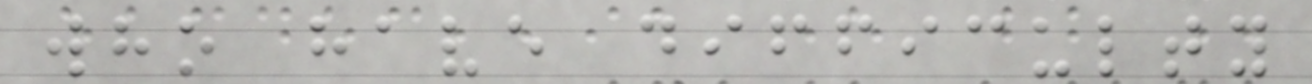who have difficulty
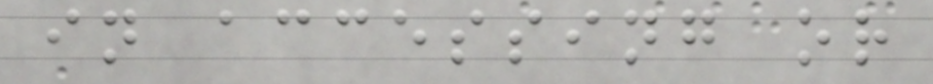in accessing or
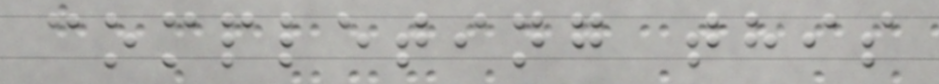completing this
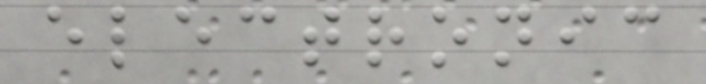electronic
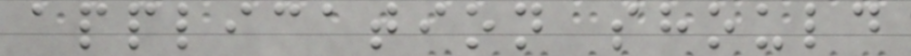application should
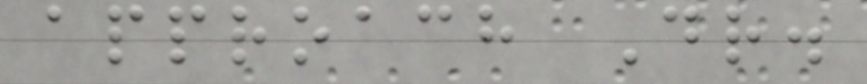approach Dr.
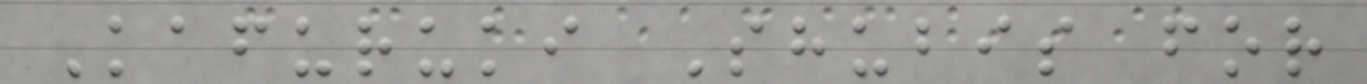Kafuruki Shubis for
